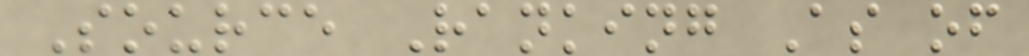Source Ranking As of
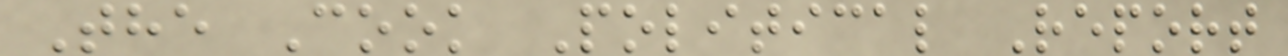The Cook Political Report
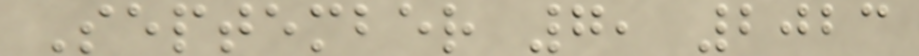September 7, 2023
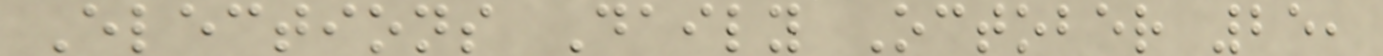Elections Daily October 25,
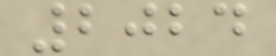2024
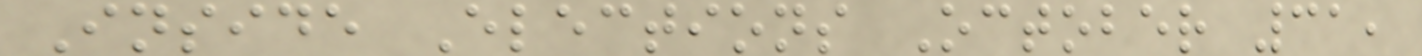Inside Elections October 31,
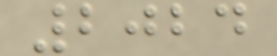2024
